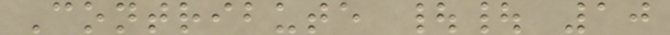Contribute || 10
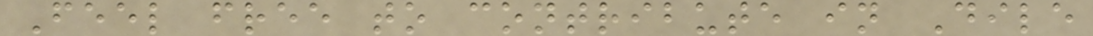Feel free to contribute in Dile
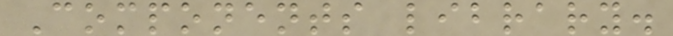Components library.
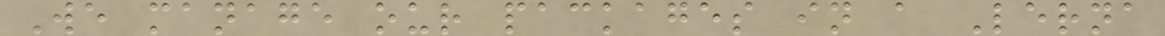We manage our packages in a Lerna
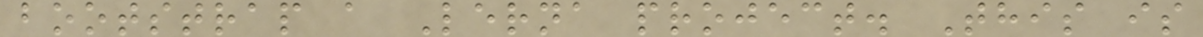bootstrap a Lerna project. This is
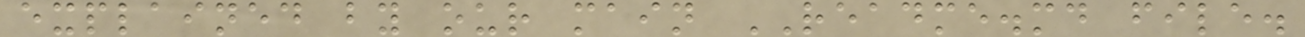explained by our main README.md file.
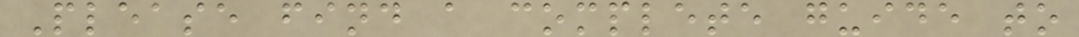Please find a complete guide to
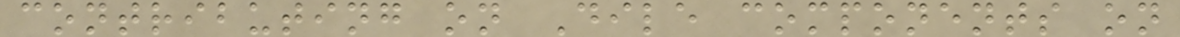contributing on Dile components on
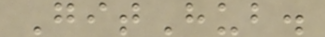GitHub.
